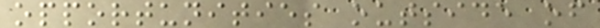opportunities outside of
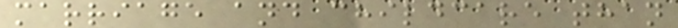marriage and childcare than
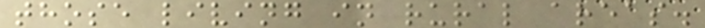those living in rural areas.
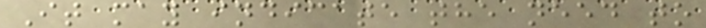It may indicate the need to
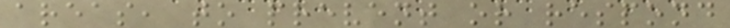areas, to prevent or respond
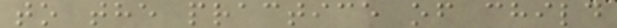to the practice of child
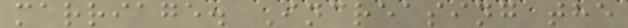marriage. Increasing the
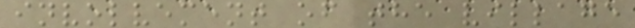involvement of the village
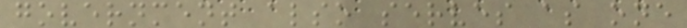government also serves as one
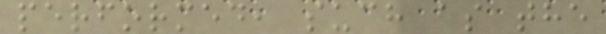performed, such as the
